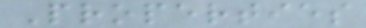Properties
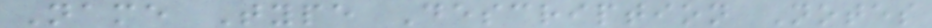Name Type Description Notes
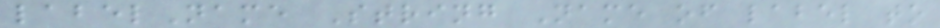labelName String Name of label to
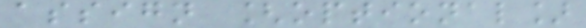assign [optional]
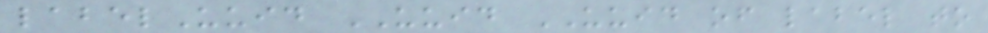labelUuid UUID UUID of label to
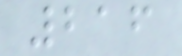216
